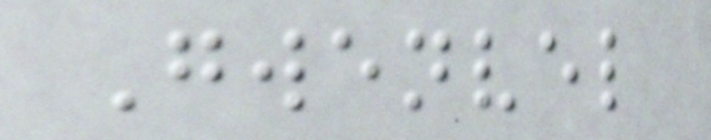Gwenvel
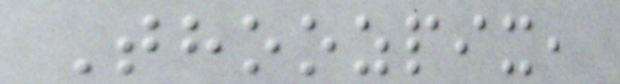Thoozpix,
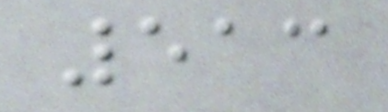513
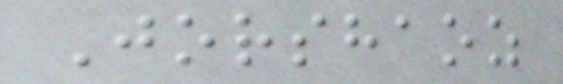Jorshaoz
